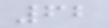62
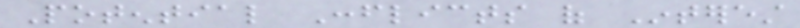Potential Conflicts of Interest
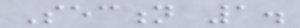Section 1.
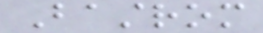Bastrom
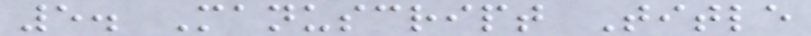5. Manuscript Title
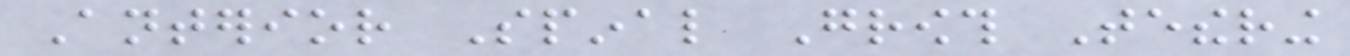Anterior Spinal Growth Tethering
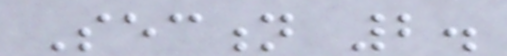Section 2.
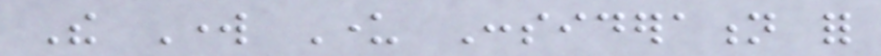The Work Under Consideration for
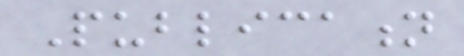Publication
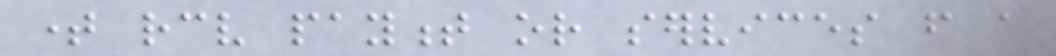time receive payment or services from a
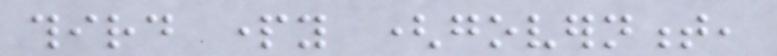third party (government,
